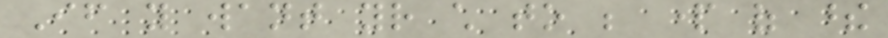If you want your child to be part of these
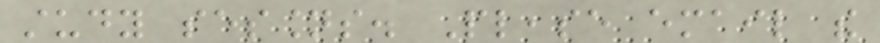study sessions. Please email the
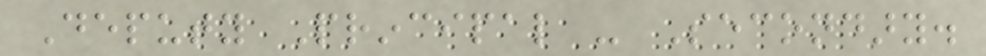Deputy Principal - Secondary.
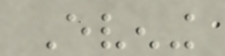Evening
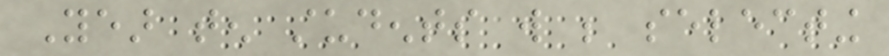Year ten students will be selecting
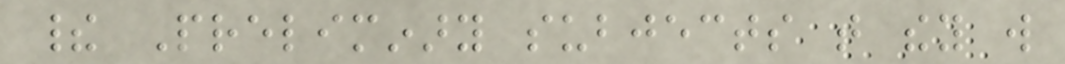their Preliminary subjects that they will
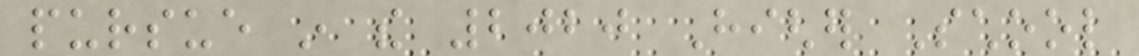pursue in the 2020 Higher School
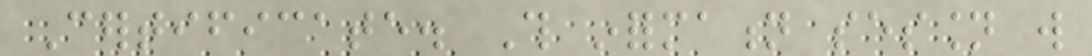Certificate. This information session will
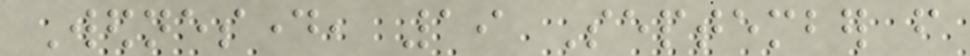Wednesday, 19 September from
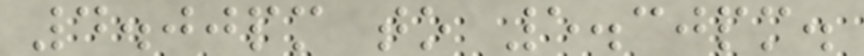4.00pm to 5.30pm.
